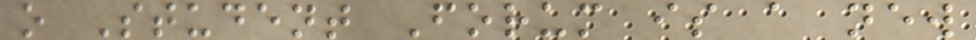o Student Forum is a new
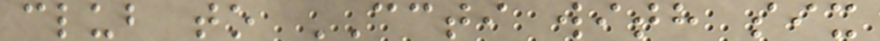club to CCTI with six
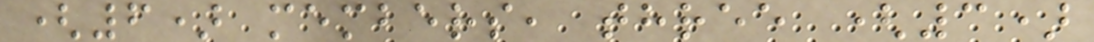(6) members, three (3)
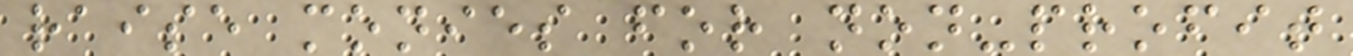raise monies for non-profit
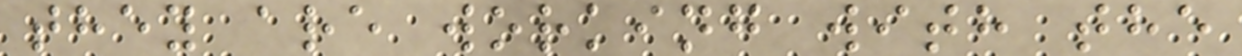they are working with the
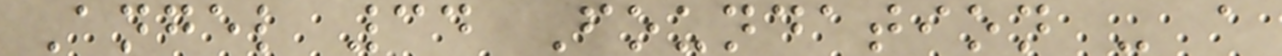Angel 34 Foundation - a
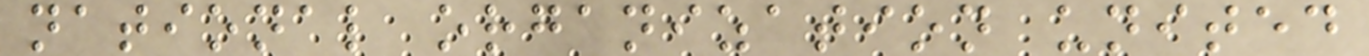national organization united
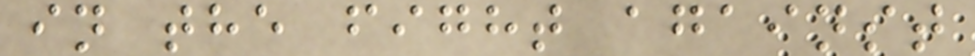in the fight against
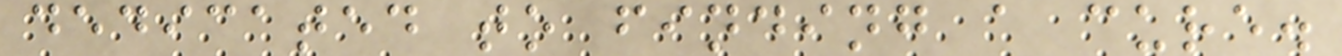dedicated to finding a cure.
